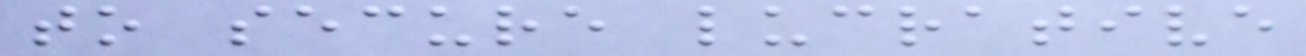to secure lucrative
